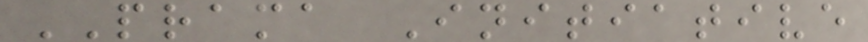PRAMA Initiative
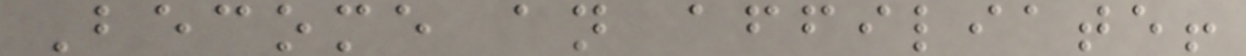Become an affiliate!
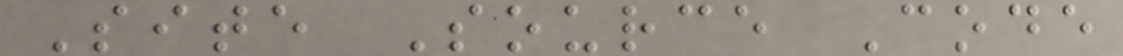Site Source Code
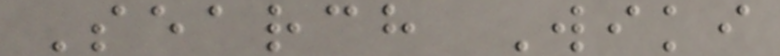Search Wiki
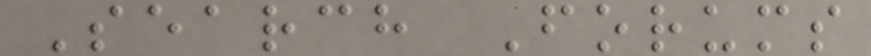Search Forums
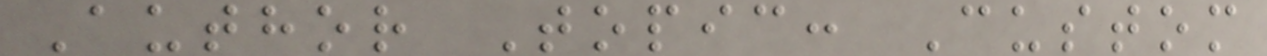Author Topic: Custom
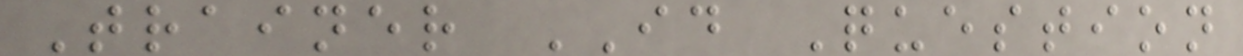Trainer ID Question
